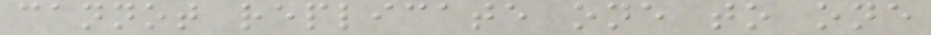cannot replicate one to one
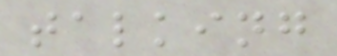talking
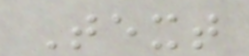Text
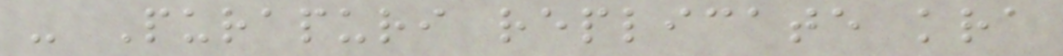- Purapuri replicate kra
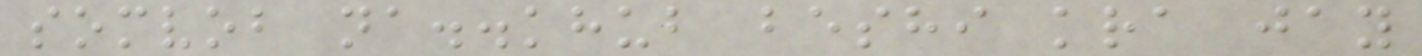somvob na..khub beshi kra jay
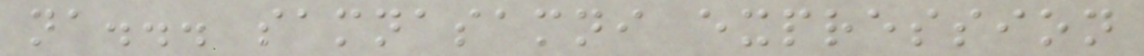na... samnasamni expression
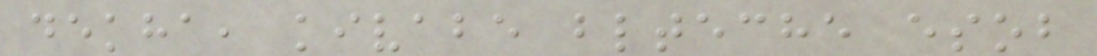dekha, kivabe blteche esob
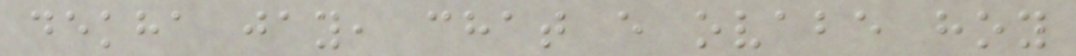dekha jay, chat e ovabe hoy
